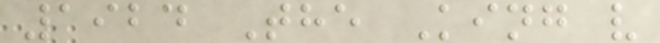1924 The King v
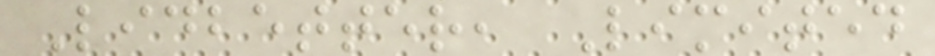Lidbetter, Limited
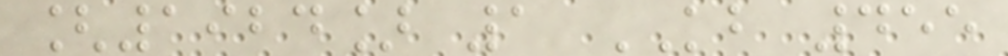[1924] 1 KB 455
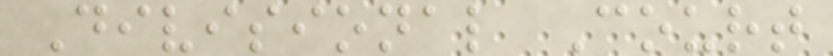Divisional Court
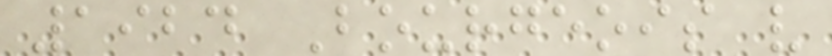1924 Bourgeois v
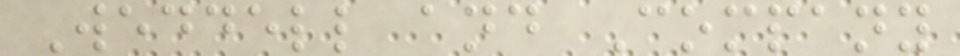Weddell and Company
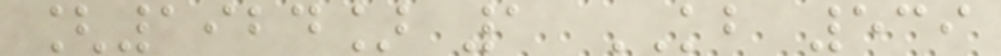[1924] 1 KB 539
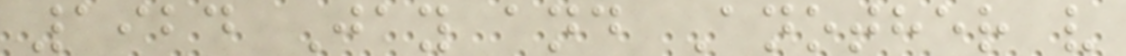1924 Jay and Another v
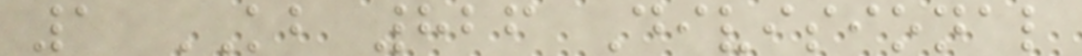1 KB 826 Divisional
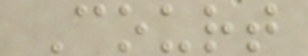Court
